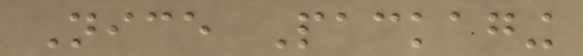Nice Packaging
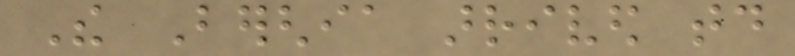The Berghia arrived today
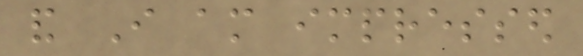and I am impressed
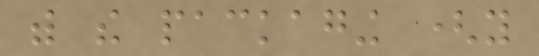with the packaging (you
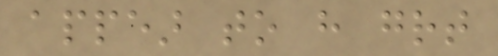appear to have great
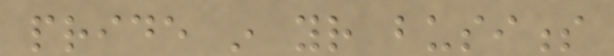pride in your business
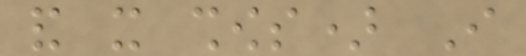and it shows) I
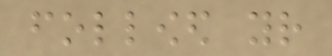followed your
